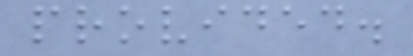provided.
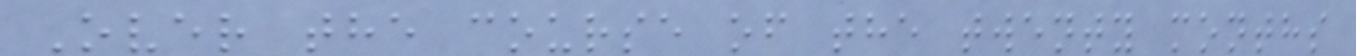Over the course of the twenty months
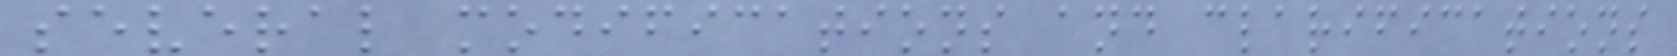several modifications and clarifications
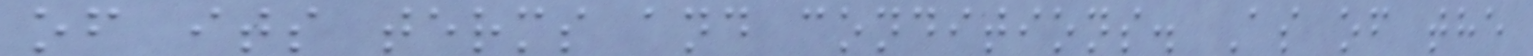of its terms and conditions. As of the
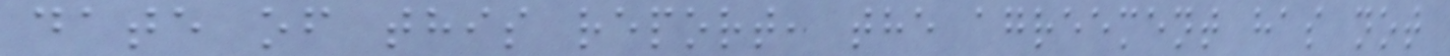date of this report, the agreement has not
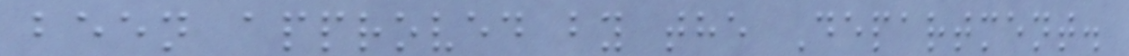been approved by the Department.
